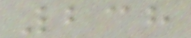238
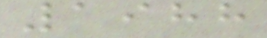1988
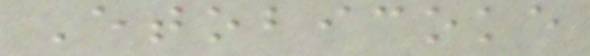Etobicoke
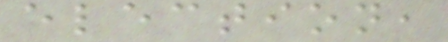election,
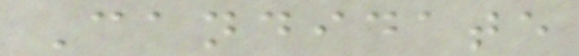Candidate
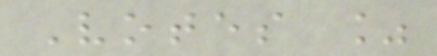Votes %
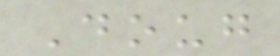Doug
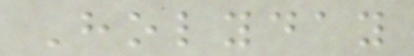Holyday
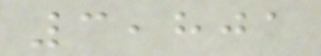3,801
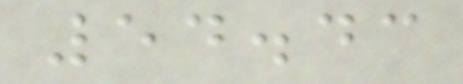54.43
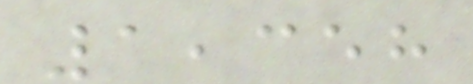1,358
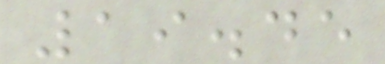19.45
